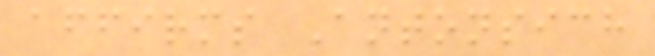affirms Antonsich
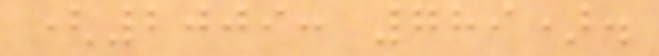(2009: 789).
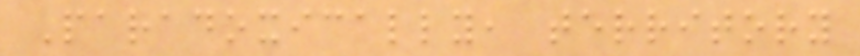Paradoxically, territory
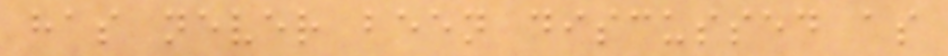has never been discussed as
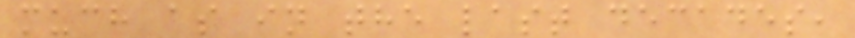much as in the last decades,
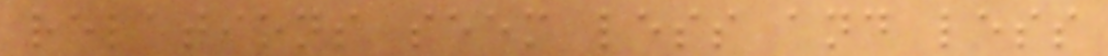relations seem less and less
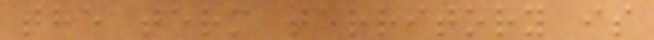the term territory is
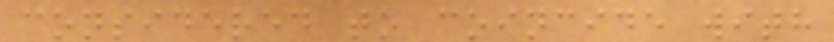considered to coincide with
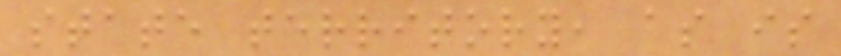state territory, as is
